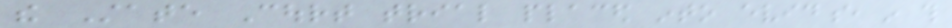the State Court trial placed into evidence in this
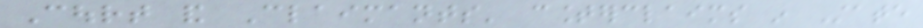Court and Claimants' counterclaims in State
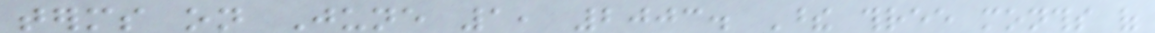terms on June 1, 2003. These three months of
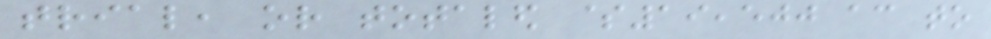trial, or totaled $19,500 according to
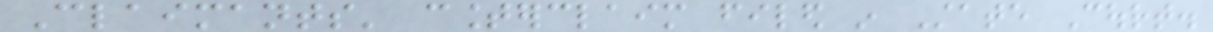Claimants' counterclaim filed in State Court.
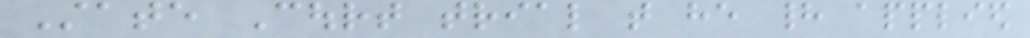State Court trial that he had applied
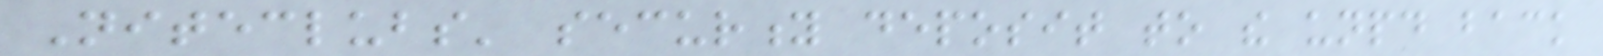Niteclubs' security deposit to the unpaid back
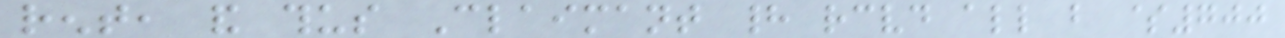rent, and thus Claimant had received all but $700
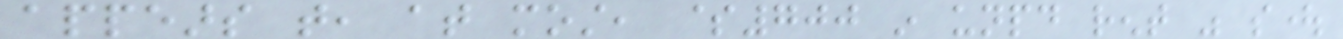appears that, at most, $700 in unpaid rent was sought
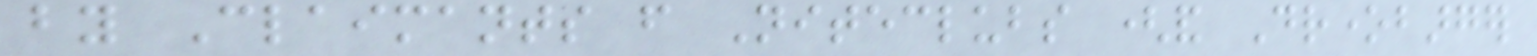by Claimants from Niteclubs (and Dronebarger
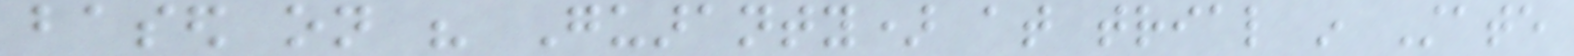based on his Guaranty) at trial in State
